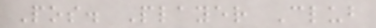Pos. Player Club
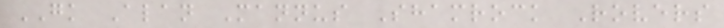GK Alan Mannus Shamrock Rovers
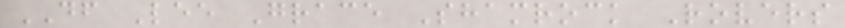DF Lee Grace Shamrock Rovers
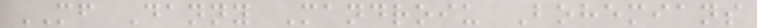MF Danny Mandroiu Bohemians
